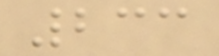233
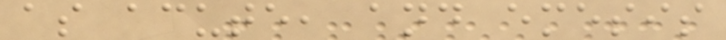as acute, and emesis
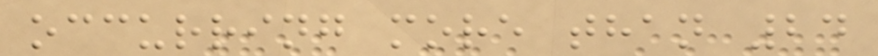occurring more than 24
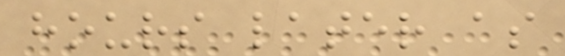hours later as
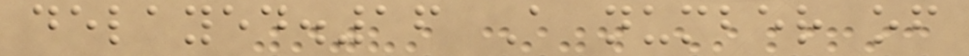delayed.16 A number of
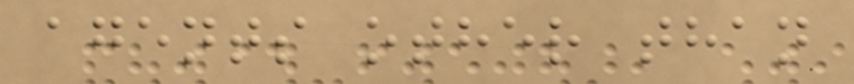agents other than
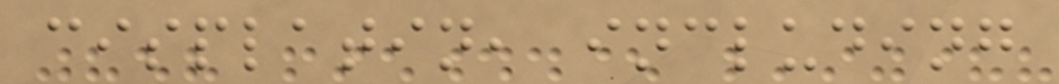cisplatin, including
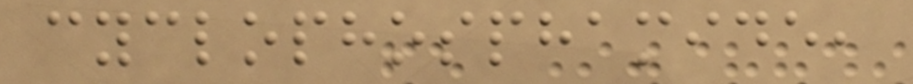cyclophosphamide,
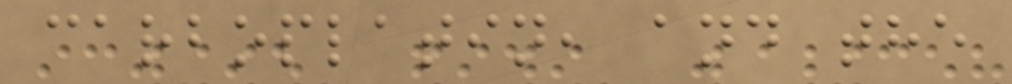carboplatin, and the
